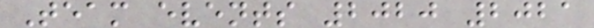Team events 2020 2021
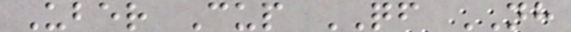Uber Cup QF NH
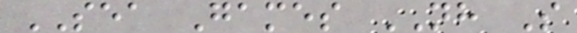SEA Games NH S
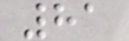81
